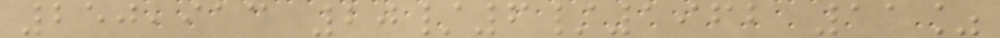250,913 20/6/1962 11%
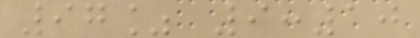97% 9:10
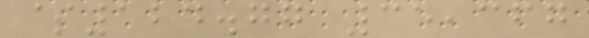$124.77 35,367
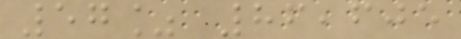57% 86,605
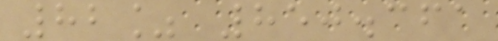82% 850.361
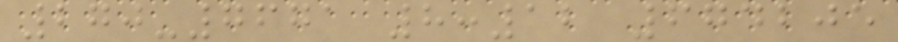270-7671 8:12 674205
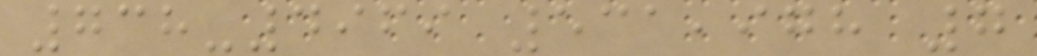738-4969 531,978 7
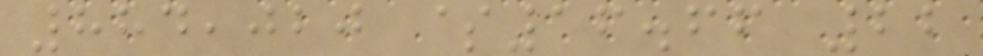884,020 $16.66 22
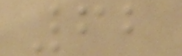62
